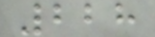228
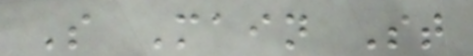S Main St
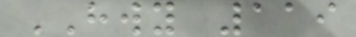HWY 119
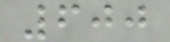600
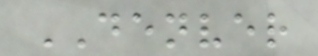DENVER
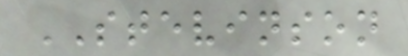STEVINSON
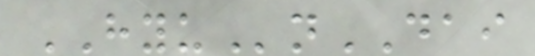HYUnDAI
